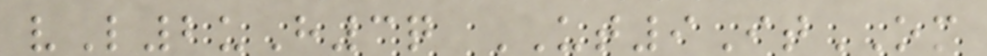vL2uH3q UT9ItOM
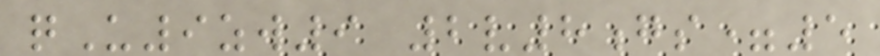qU9zw9 2v8gs=5
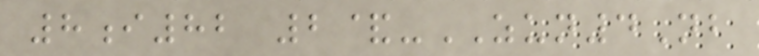8i82 2&-ZUN4Nb
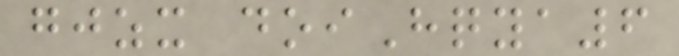gjzx doiHqya6
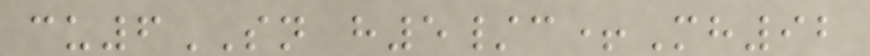cu6SN h5/c+Mh92
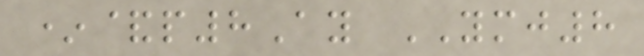*&p8Ay YMJ8
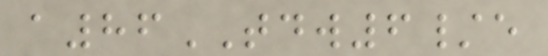a86TDW6/e
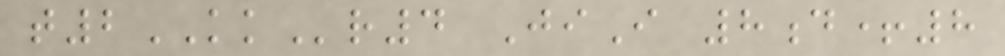t2KKr4 JiI 8d+8
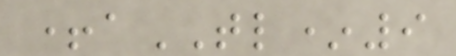+aTL*9
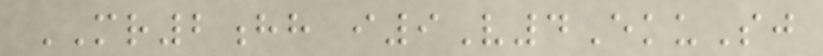MR2hh i9V4EkuSj
